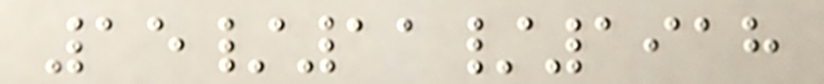15/11/1918
